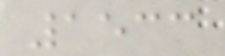1533
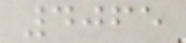4065
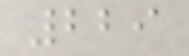229
